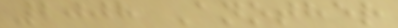2008 Another
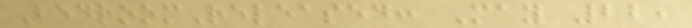BedroomReleased: May 22,
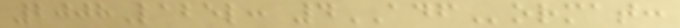2008Label: 4ADFormat:
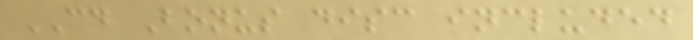CD Bonus disc included
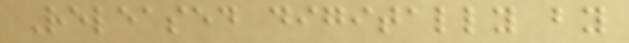Released digitally by
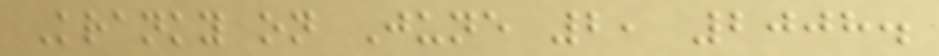Kranky on June 2, 2008.
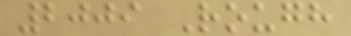2009 Rough
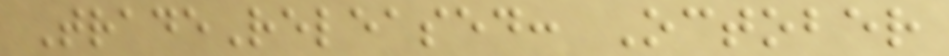TradeReleased: October
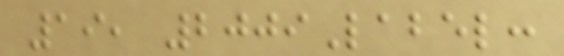19, 2009Label:
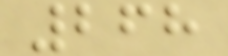268
